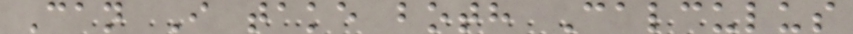Can I take both Calculus
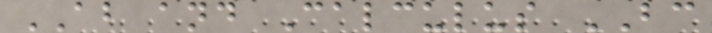AB and Calculus BC
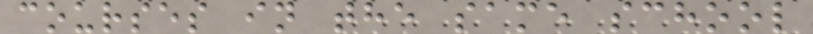courses in the same school
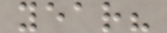year?
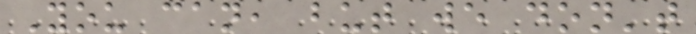You can, but we don't
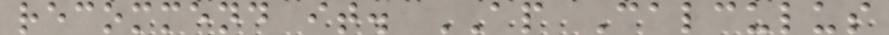recommend it. AP Calculus
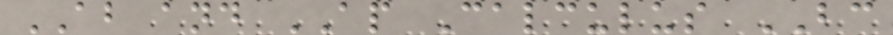AB and AP Calculus BC
